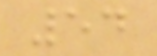54
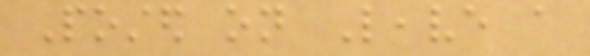Posted on Leave a
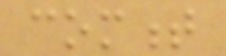comment
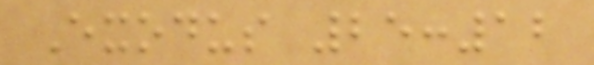Exodus 25:12
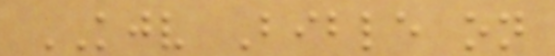KJV Bible on
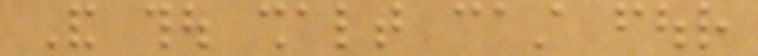And thou shalt cast four
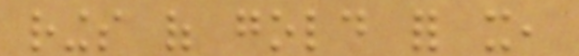rings of gold for it,
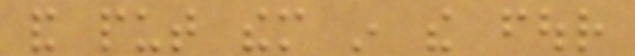and put them in the four
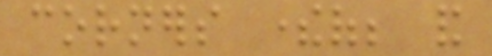corners thereof; and
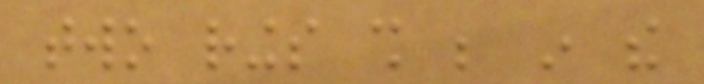two rings shall be in the
